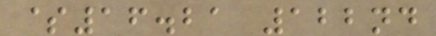$16.21 122nd
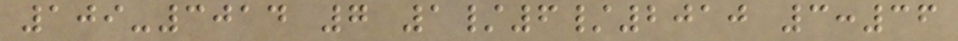109-3014 7 1/6/2010 3:36
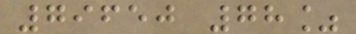79650 78%
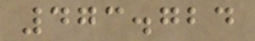473.724
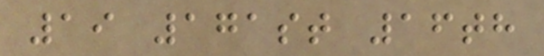19 171st 16th
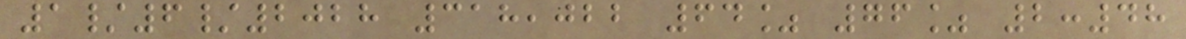1/6/2028 318,022 64% 76% 2:48
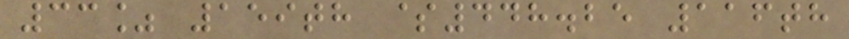33% 159th $448.25 116th
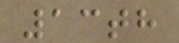13th
